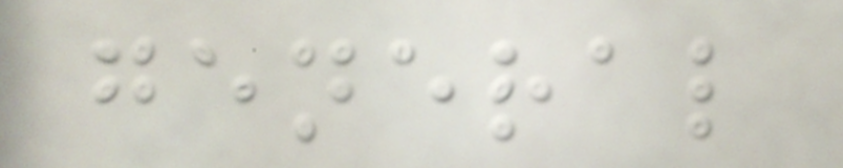general
